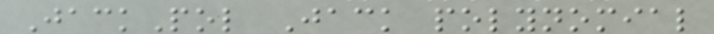JackPol Jack polynomial
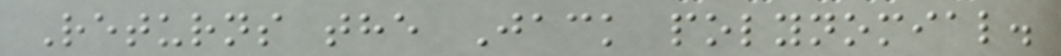Returns the Jack polynomial.
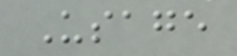Usage
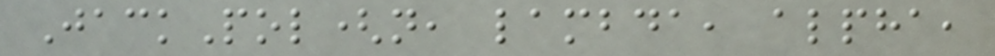JackPol(n, lambda, alpha,
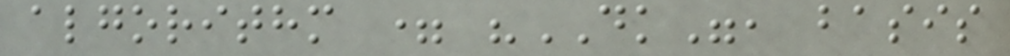algorithm = "DK", basis
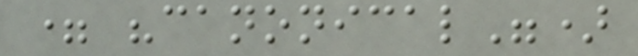= "canonical")
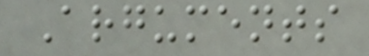Arguments
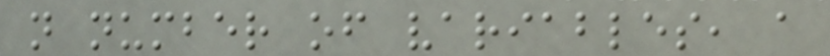n number of variables, a
